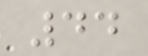44
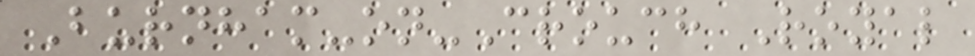Burnham-on-Crouch Royal
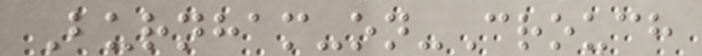Burnham-on-Crouch
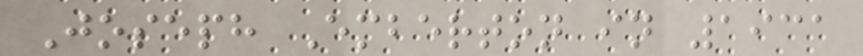Joseph Emberton in 1931
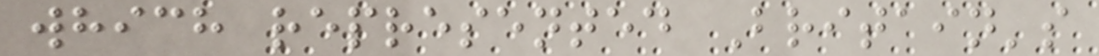which represented Britain's
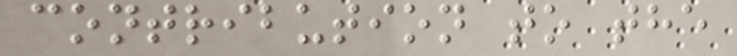contribution to the
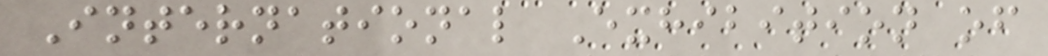International Exhibition of
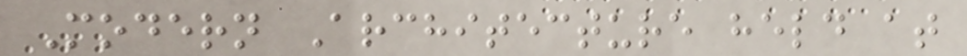Modern Architecture held at
